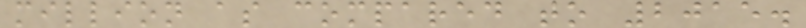million as compared to 2015.
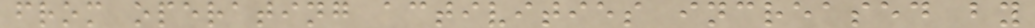from operating activities increased by
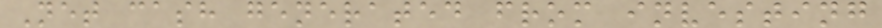Net cash generated from investing
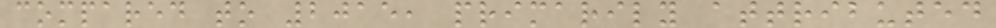compared to 2015, primarily attributed
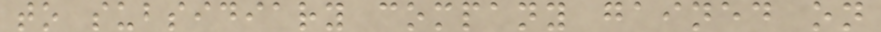to subsidiary company gained on
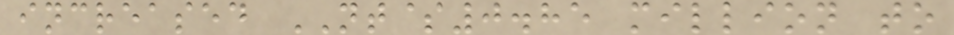increased NT$0.85 million to
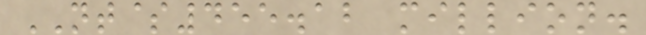NT$455.12 million.
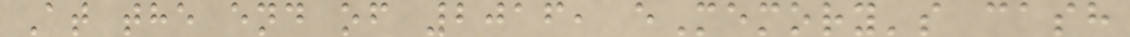At the end of 2016, eMemory's cash
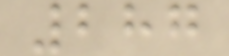287
